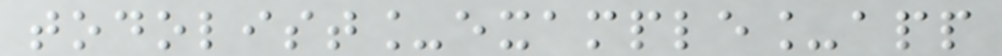todolist_example_app
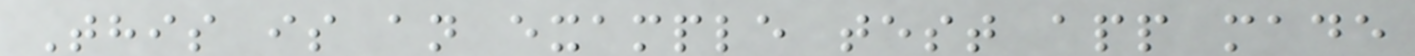This is an example test app made
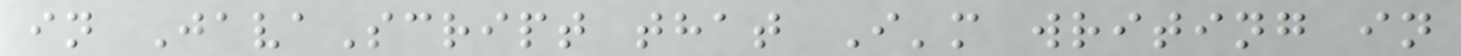in JavaScript that I'm writing in
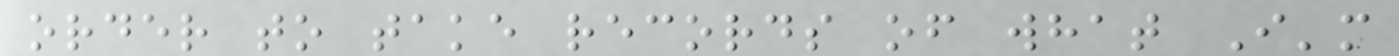order to take records of what I'm
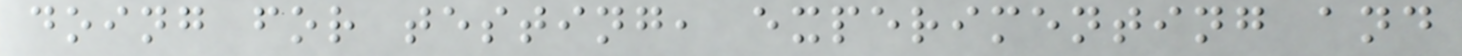doing for testing, experimenting and
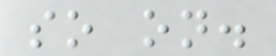so on.
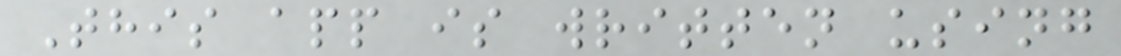This app is written using
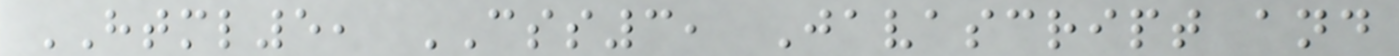HTML5, CSS3, Javascript and
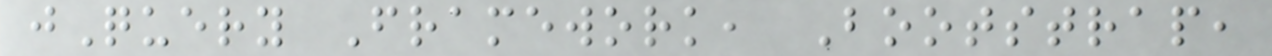jQuery Framework, Bootstrap,
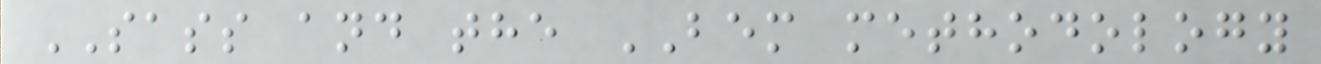SASS and the BEM methodology
